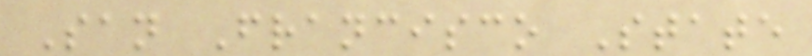San Francisco State
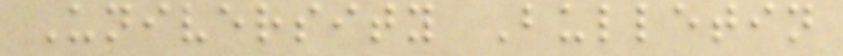University Bulletin
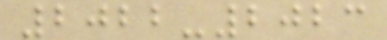2022-2023
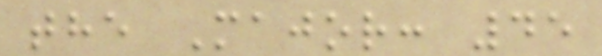the Major: 45
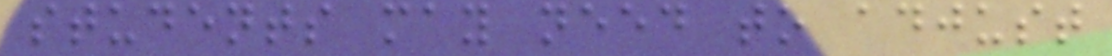students may need to adjust
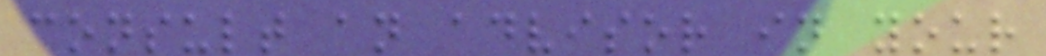consult an advisor in your
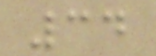34
